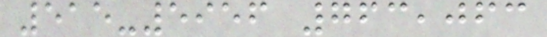515-5956 763,063
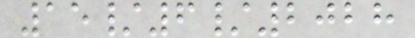15/6/2028
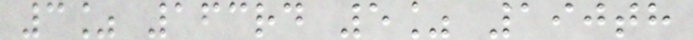3% 163rd 5% 190th
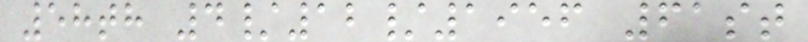58th 4/12/1956 61st
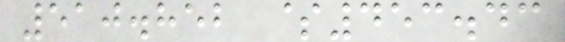510.852 $453.43
